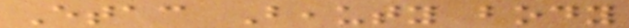Etac Beauty body
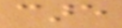care
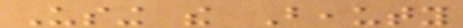Using the Beauty
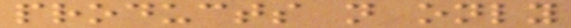products not only
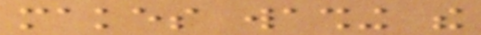makes washing the
